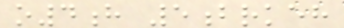o4h 5brkeh
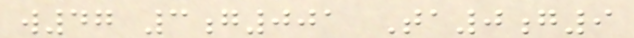w47 3g001 Ta0g9
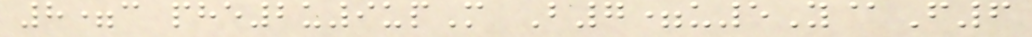8=c phe2u9upM B7=u5Y@F6
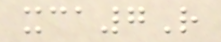xca7R
